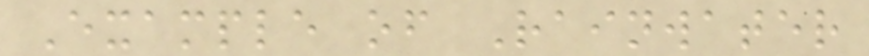Example of Rainwater
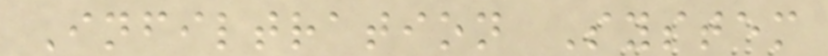Infiltration System
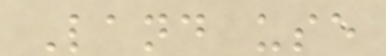Land use
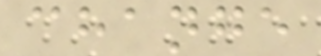change
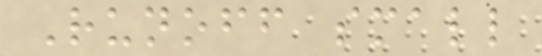Runoff small
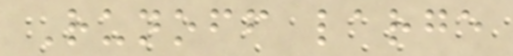Runoff large
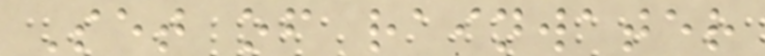Set of rainwater
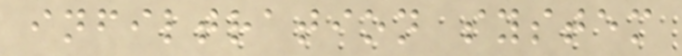infiltration system
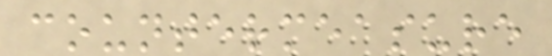countermeasure
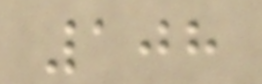108
